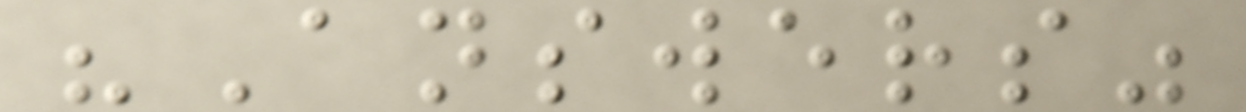"Answers"
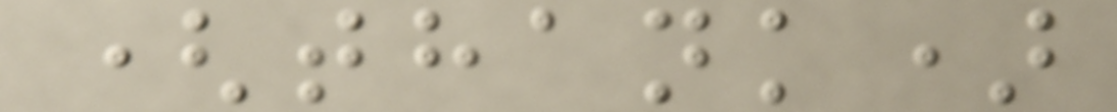(thank)
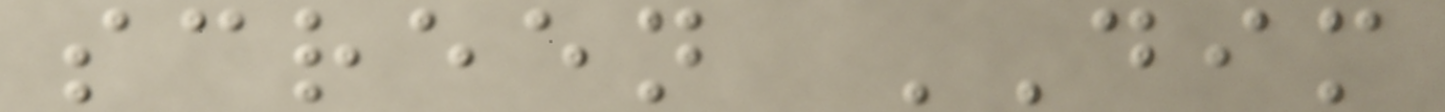screen DIM
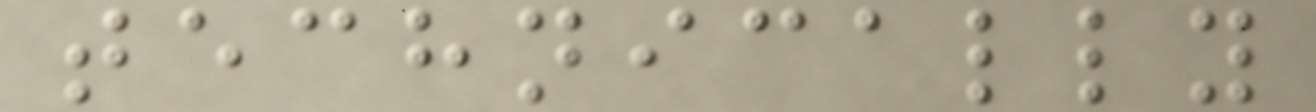technically
